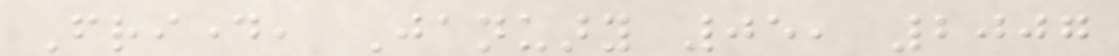Friday, January 05, 2007
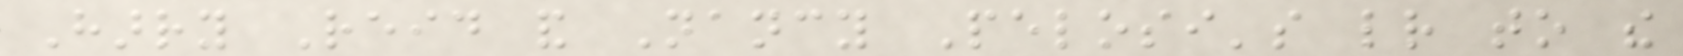Harry Reid and Nancy Pelosi's letter to the
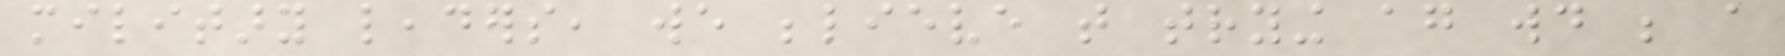military leaders, we believe that trying again would be a
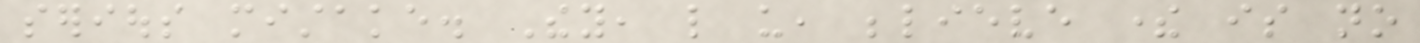serious mistake. They, like us, believe there is no
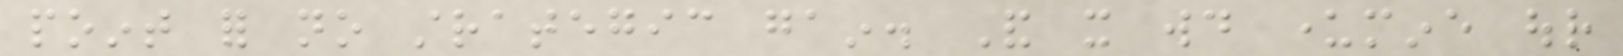point for no strategic gain. And it would undermine our
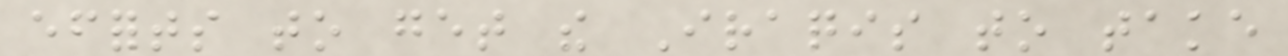efforts to get the Iraqis to take
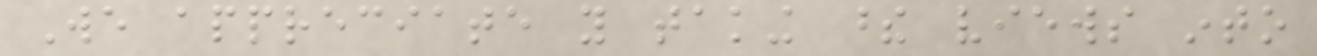We appreciate you taking these views into
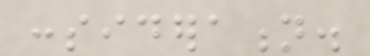consideration.
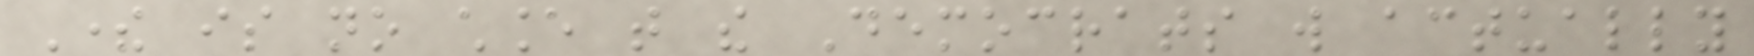There is no chance that the Democrats will actually
